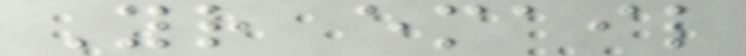Your email
